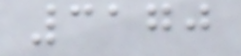3170
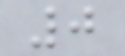0
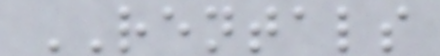RENTALS
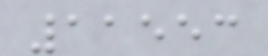11553
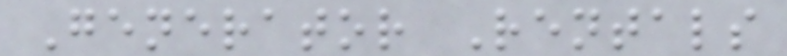Generator Rentals
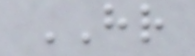HR
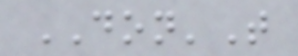DON'T
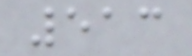513
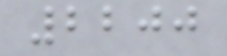2200
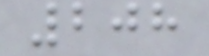208
